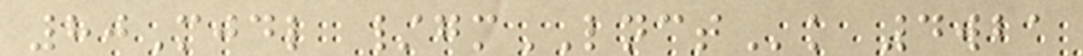80Mjdl /gmLNCTk 4wba
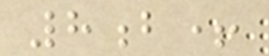8b+
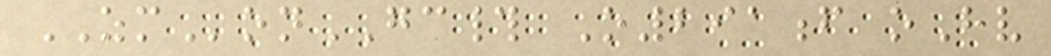ZMonGC# O291f oHv
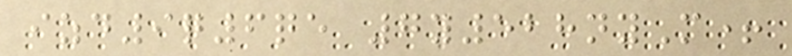izd9q6qe 7y528nyM+
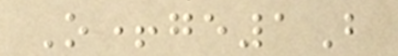O+ge1B
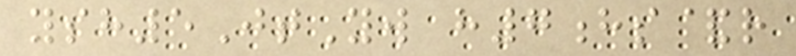ysh5JtYw h7hs&r
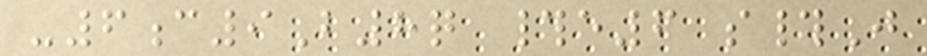-6c9B8q #e6 s#J
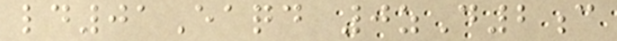ld01Eaqd 0zD2c
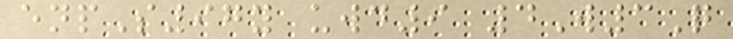enpS97y uwd9 4W3Q
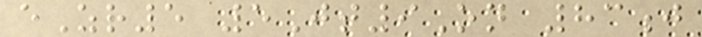eZr5 5Jt9On 83j
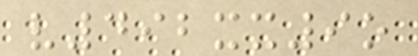v492xx9o
